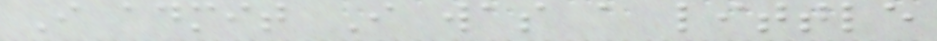I admit I was a little
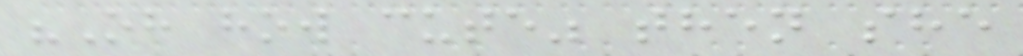"Oh how cute" then she
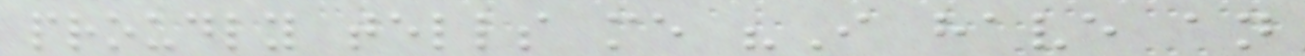proudly tells me "I have an
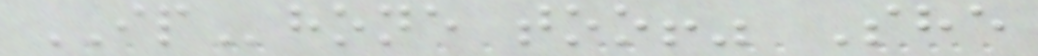IPhone too!" She
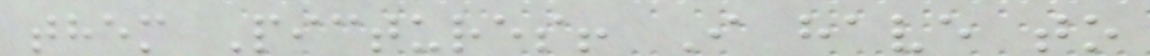them Pictures! I have to
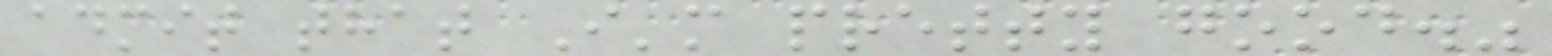admit that I'm pretty good."
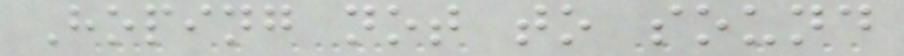Hoping not to sound
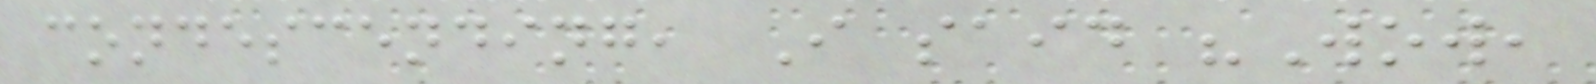condescending, I said "Wow,
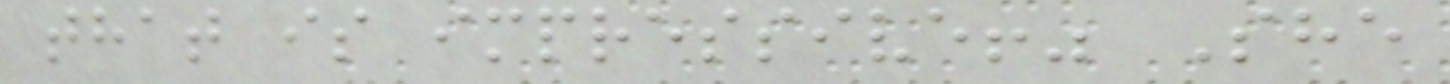that is impressive!" She
